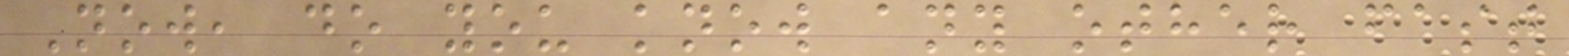Now, do you know any other fast
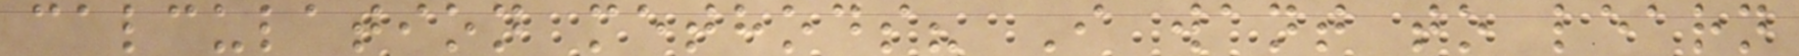calculation methods? I want to learn
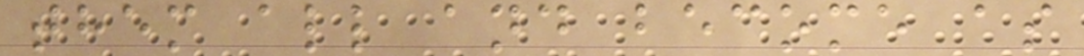them all and become as
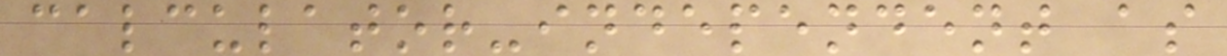calculator-independent as
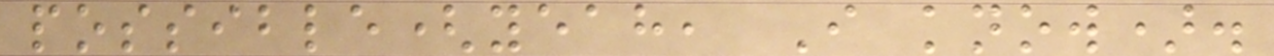possible(yeah, I know).
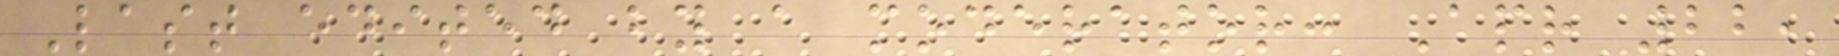Last edited by a moderator: Apr 22,
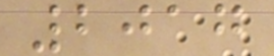2017
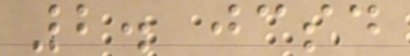2. jcsd
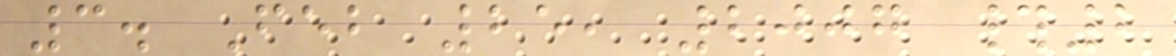3. Feb 25, 2007 #2
